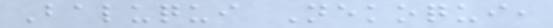Baluqui Nekoqui,
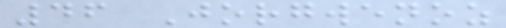46 Jorgwenoz
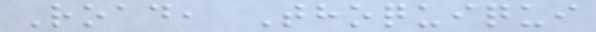Road, Thoquiqui
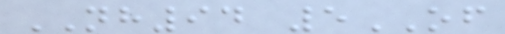NH94 5OF
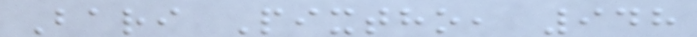Bari Pixtho, 948
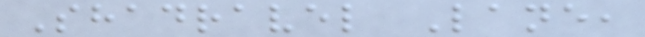Shadravel Lane,
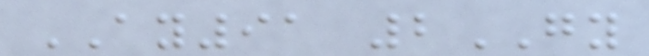AY91 2GY
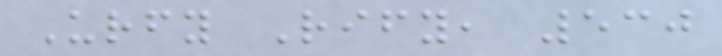Urfy Rify, 530
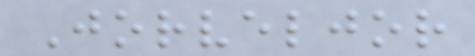Jorveljor
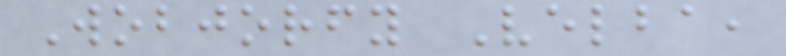Wobjorfy Velba,
